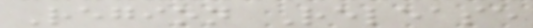Region Release
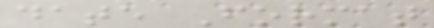date Format
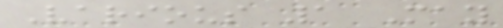Various 1 May
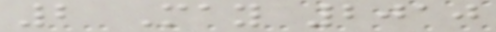2 May 2010
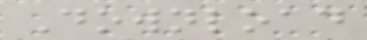Download
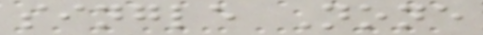single None
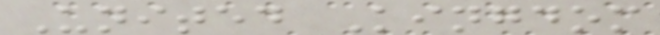United Kingdom
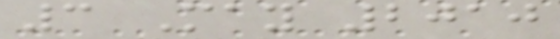3 May 2010
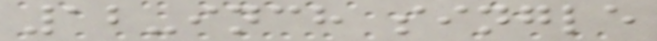12-inch single
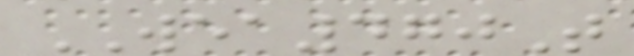WEA470T
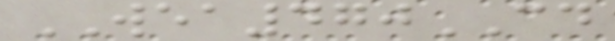WEA470CD
